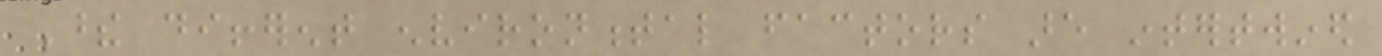These different environmental factors are intertwined
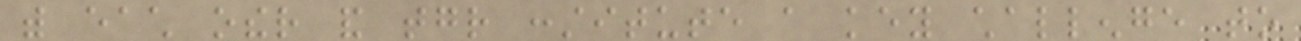with each other and together constitute a key challenge to
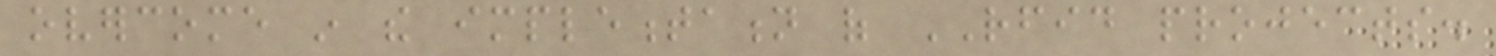overcome in the implementation of RFID projects.
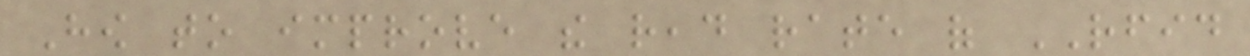How to improve the read rate of RFID
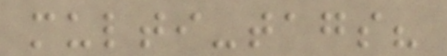multi-tags?
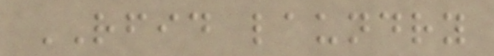RFID laundry
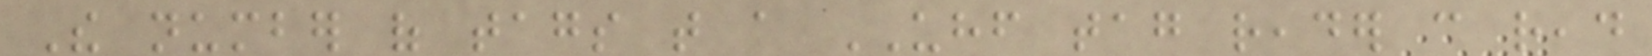The number of tags that a UHF tag reader can read
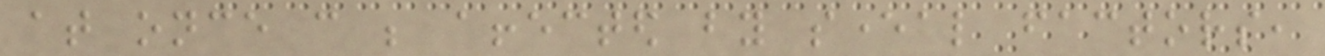at once can be affected by several factors,
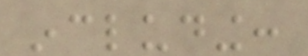including:
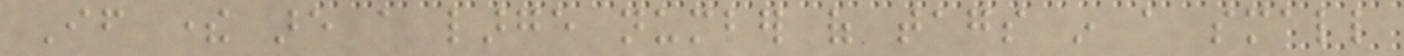If there are a large number of tags in a small
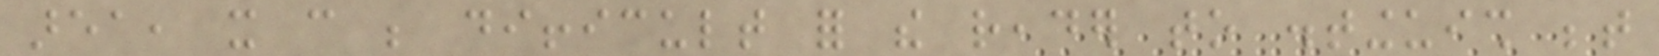area, it can be difficult for the reader to distinguish between
